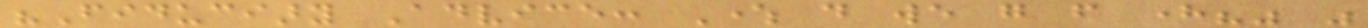"Fiduciary Advice: Where do we go from here?" was
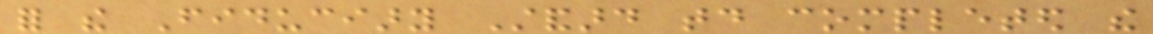for the Fiduciary Standard today completed the
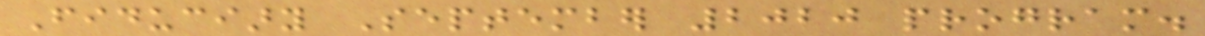Fiduciary September 2020 program.
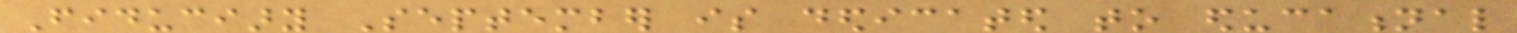Fiduciary September is dedicated to educational
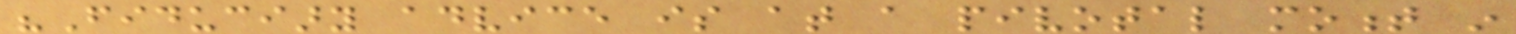"Fiduciary advice is at a pivotal moment in
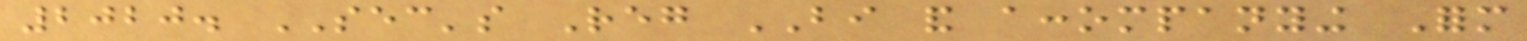2020. SEC's Reg BI and accompanying Form
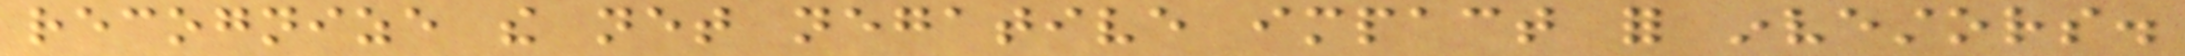recognize the net negative impact for investors.
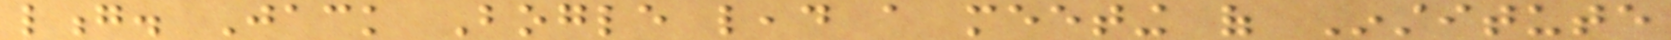long. Jack Bogle lead a meeting of Institute
